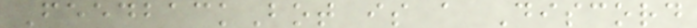FeedbackBot is a Discord
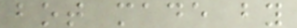bot made by
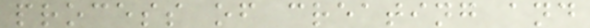process of creating and
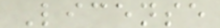License
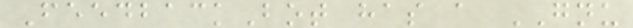FeedbackBot has a GNU
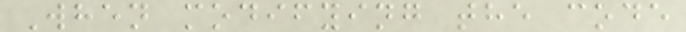When modifying the code
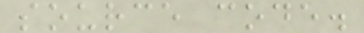source code.
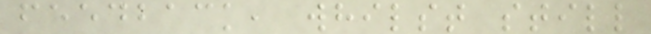feedback, whilst still
